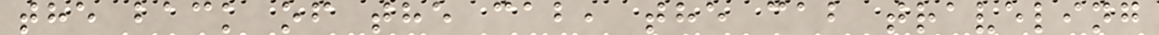the back of the cab, the cab traveling
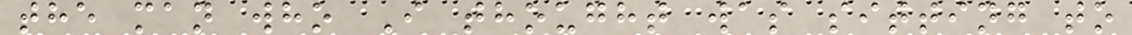the man who I thought was sitting to
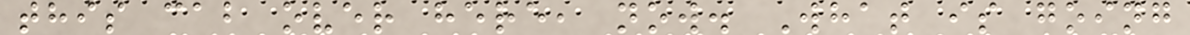this cab over here, now. What is going
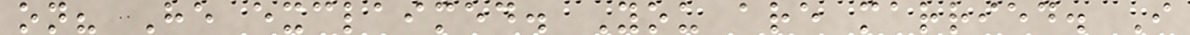on? He exclaimed. You are married. I
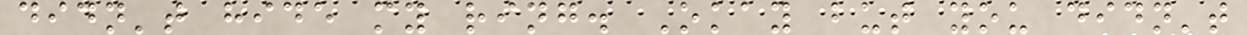didn't hide my ring. Okay but you didn't
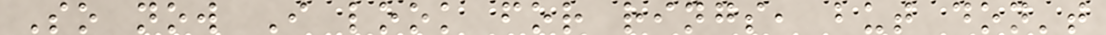So now I look for rings, but don't
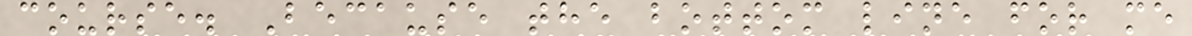course. Because the bottom line for me
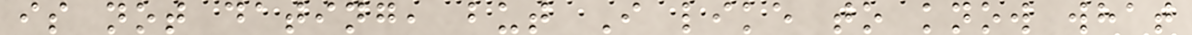is not dating, but I like to know what
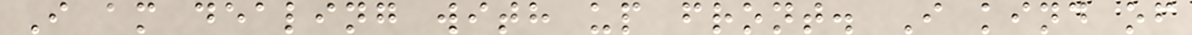I am dealing with up front. I kind of
